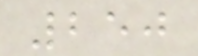250
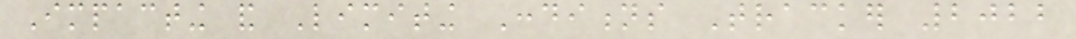Impacting and Limiting Conditions Tracker 2022
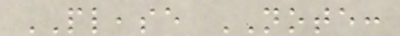PLEASE NOTE:
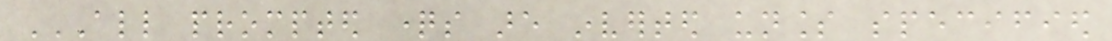ALL PROMPTED QUESTIONS ARE INVERTED UNLESS SPECIFIED
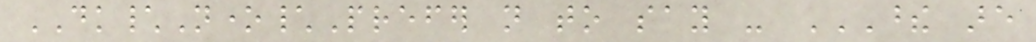DK\None\Prefer not to say - THESE ARE
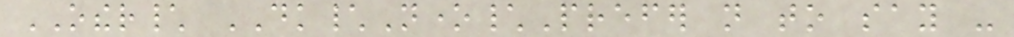OTHER\ DK\None\Prefer not to say -
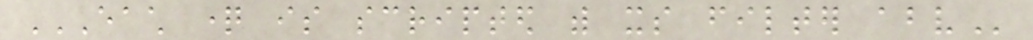EACH QUESTION IS SCRIPTED WITH ITS FILTER ABOVE
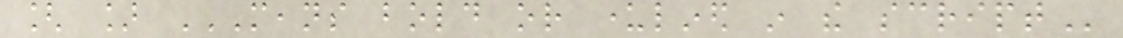[ ] MEANS BOLD OR UNDERLINED IN THE SCRIPT
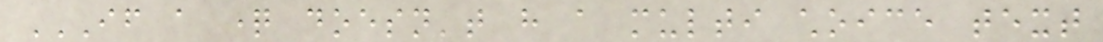IF A QUESTION DOESN'T HAVE A MULTI CHOICE TEXT
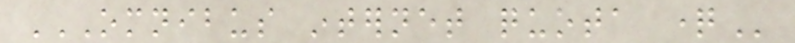OMNIBUS INTERNET QUOTA QUESTION
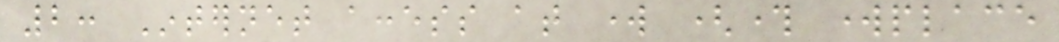2: Internet access at work (through workplace
